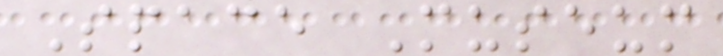Space Museum
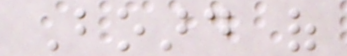Board of
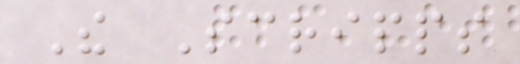The Scripps
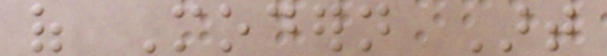of Modern Art
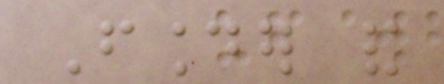Founder and
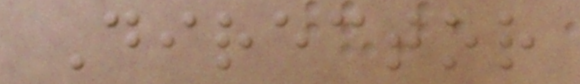Director
